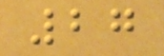27
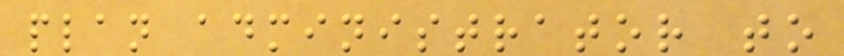plan administrator to
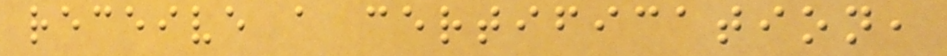receive a certification,
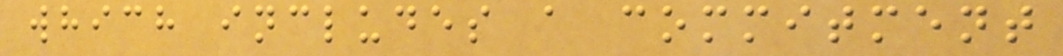which includes a commitment
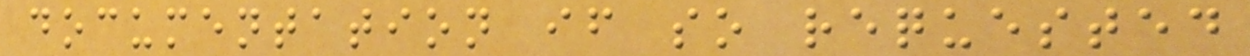documentation if so requested
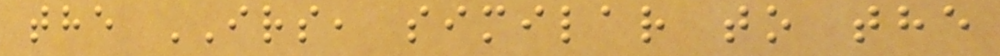the IRS, similar to the
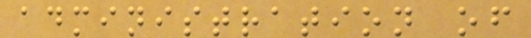administration of
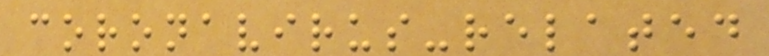coronavirus-related
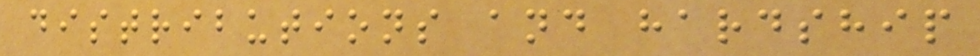distributions and hardship
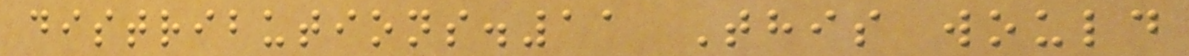distributions.11 This would
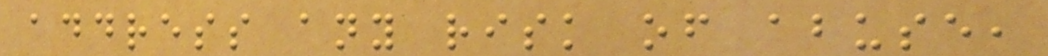address any risk of abuse,
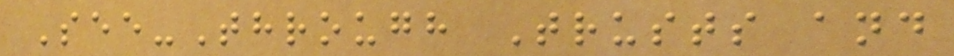See-Through Trusts and
